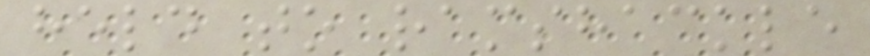held to ramshackle
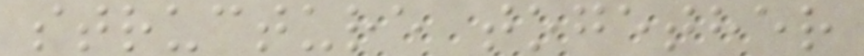structure together
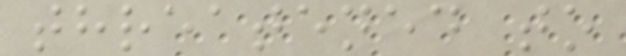threatened to
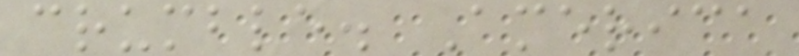crumble. America
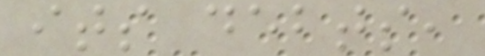its debts,
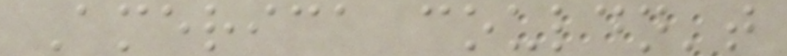America couldn't
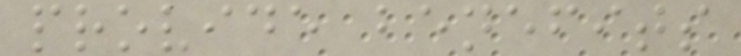provide benefits
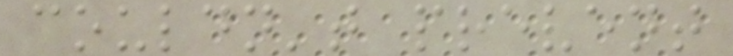couldn't prevent
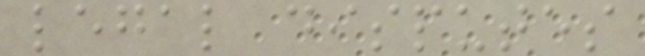legal disputes
